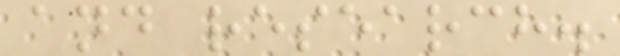and research.
